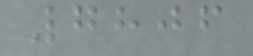7806
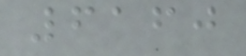6160
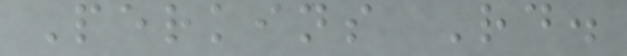Perkins Rd.
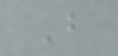B
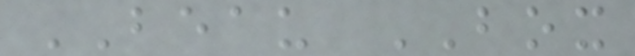BEAU BOX
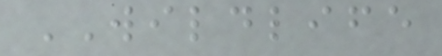WILDLIFE
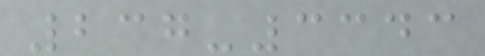237-3343
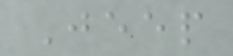Jeep
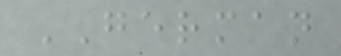GERMAN
